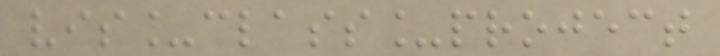vis_class_project
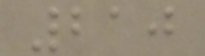210
